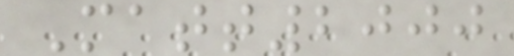Matt2000
